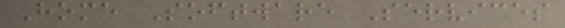Home Software Services
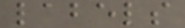labels
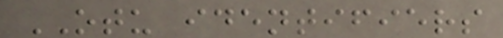OTU identifiers
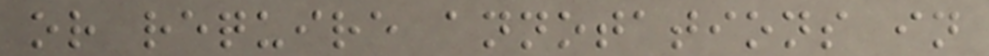or require annotations in
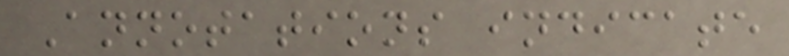Annotations indicate
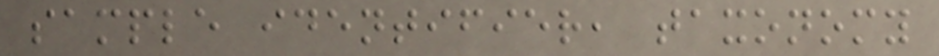sample identifier, taxonomy
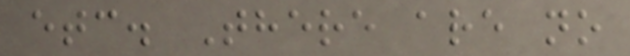etc. There are no
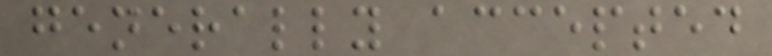generally accepted
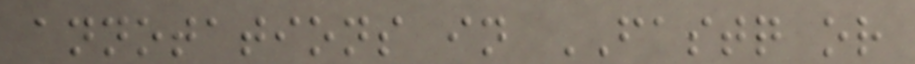annotations in FASTQ or
